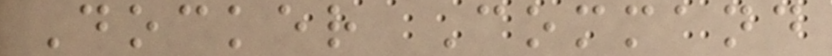Docker Command
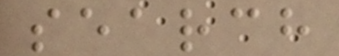search
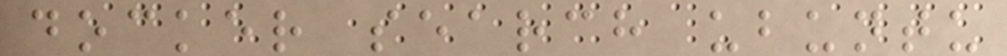docker search ubuntu
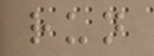run
